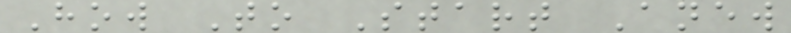How To Start Anew
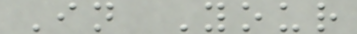In Your
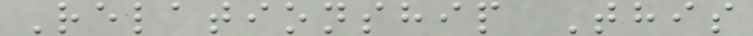Relationship This
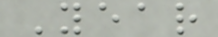Year
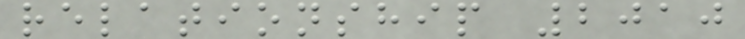relationship 2010
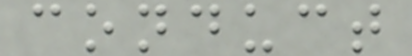conduct
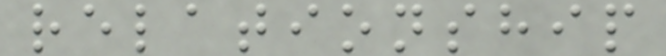relationship
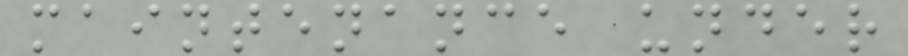maintenance under
